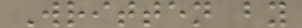Written by
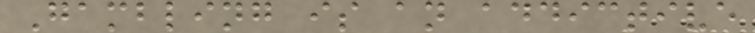Gambling is an addictive
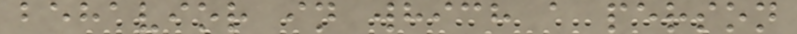behavior in which a person
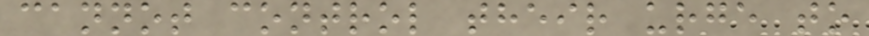cannot control their urge to
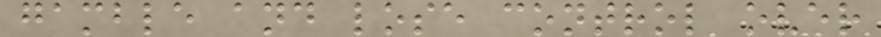gamble and lose control over
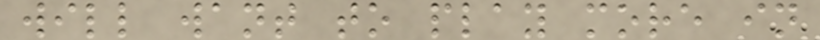will want to play more in
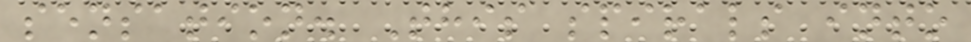sensation. This spirals into
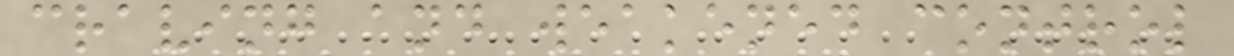craving and weakened control
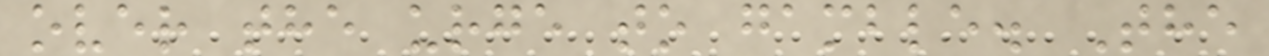over the urge to gamble. The
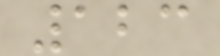123
